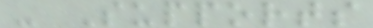- Supports
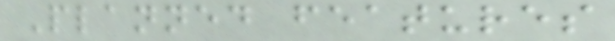Planned features
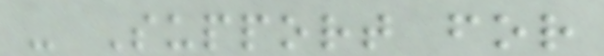- Support for
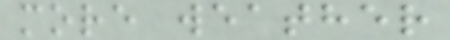more weather
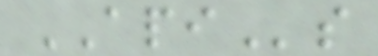APIs
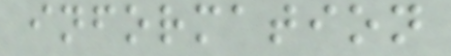information
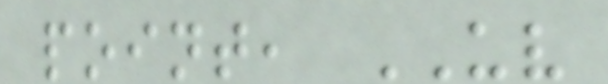point, UV
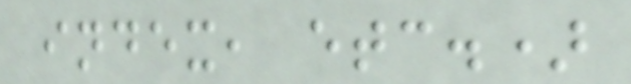index, etc.)
